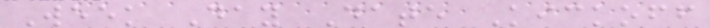Week Day Date Kickoff
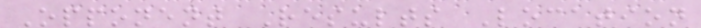Opponent Results Location
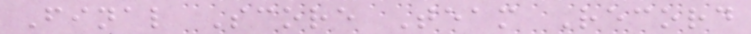Final Score Team Record
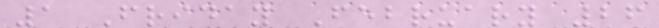1 Friday February 26
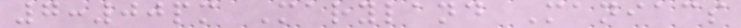7:00pm Maryland Maniacs
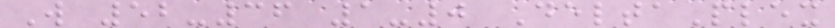W 52-36 1-0 DeltaPlex
